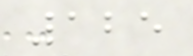125
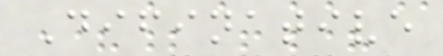Difinative
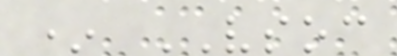* VSOC
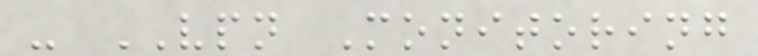- VPN Monitoring
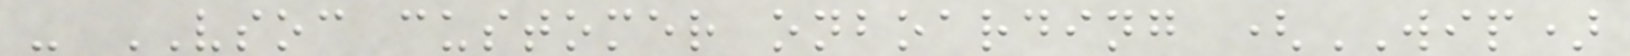- VSOC customer onboarding (WIP)
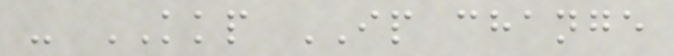- KKP IP change
